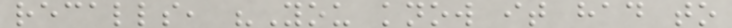recalls, "You know it had to
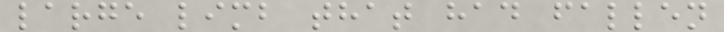large limb that had fallen
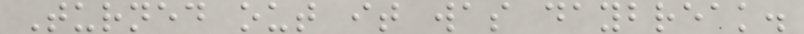Turned out it was daybreak.
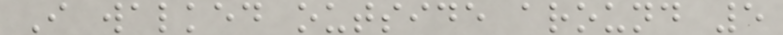I walked outside around 5
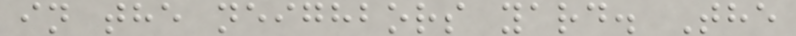in the neighbors yard. The
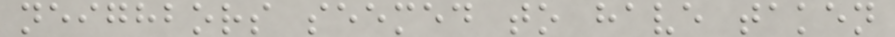neighbors seemed to have taken
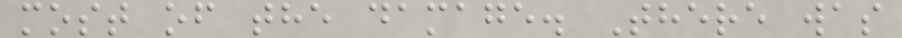most of the damage. There was
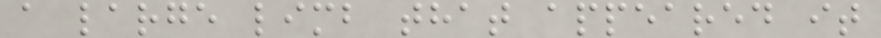a large limb that appeared it
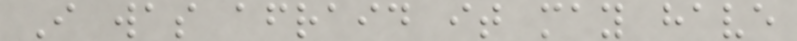I was afraid it may have
